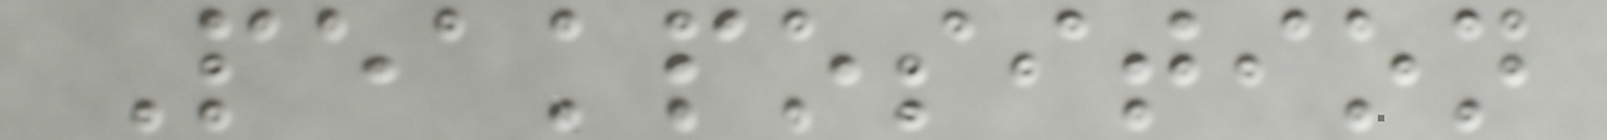Peakposition
